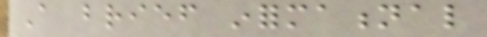A brief informational
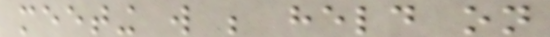meeting will be held on
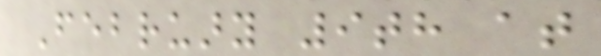February 9th at
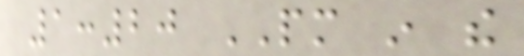1:20 PM in the
